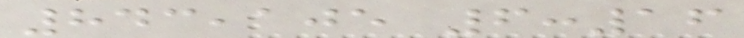843,105 6:16
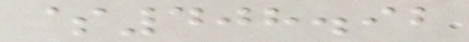$408.92
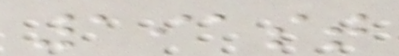191st
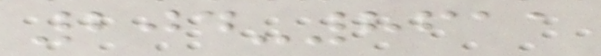204-8611
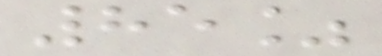85%
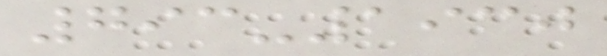793-1930
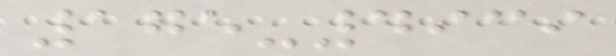175-4939
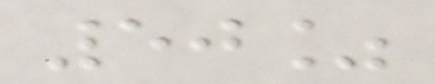50%
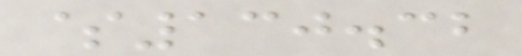$130.32
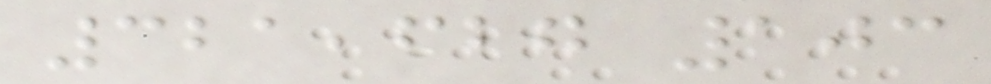321,627 103
